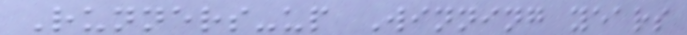Runners-up Winning years
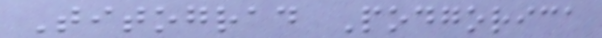Titograd Podgorica
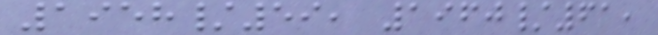1958/59, 1960/61,
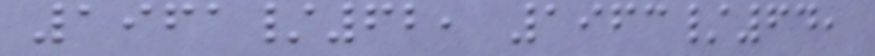1961/62, 1963/64,
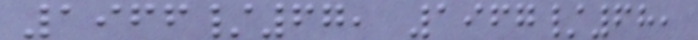1966/67, 1967/68,
